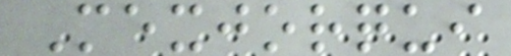Mexjorqui
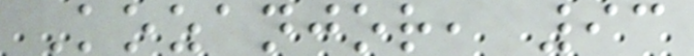Kozanjor, 93
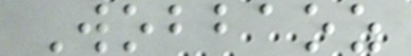Wobbaoz
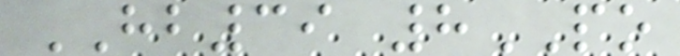HB39 8PO
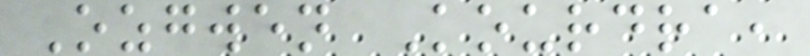Ozgwen Kourdra,
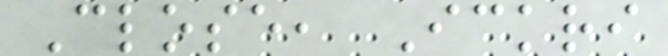Close, Ickri
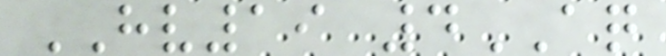HV19 4AQ
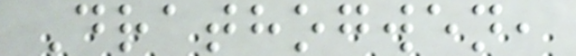Drathogwen,
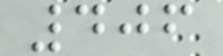406
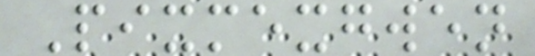Pixmexgwen
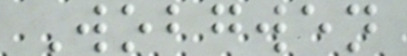Wobgwen
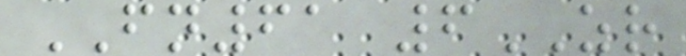FN61 6ZR
